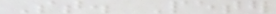St. Peter
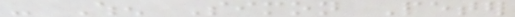- When Simon Peter
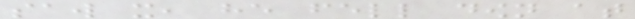saw it, he fell down at
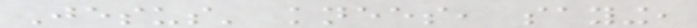Jesus' knees, saying,
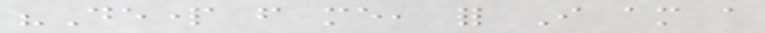"Depart from me, for I am a
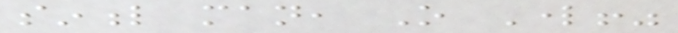sinful man, O Lord!"
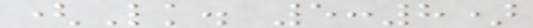(Lk. 5:8)
